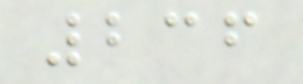236
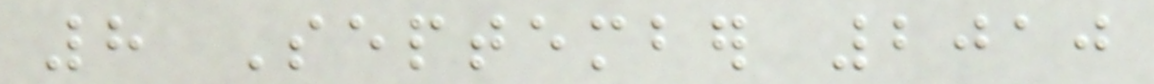8 September 2010
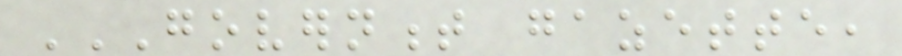GOVERNMENT GAZETTE,
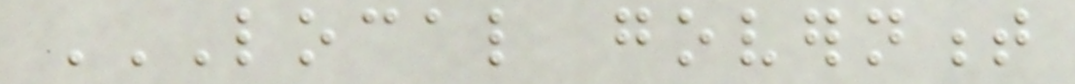LOCAL GOVERNMENT
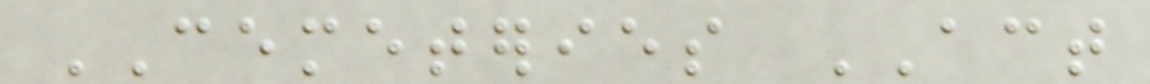CEMETERIES ACT
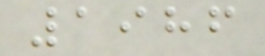1986
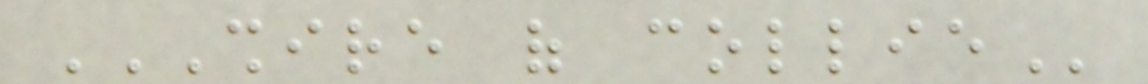SHIRE OF COLLIE
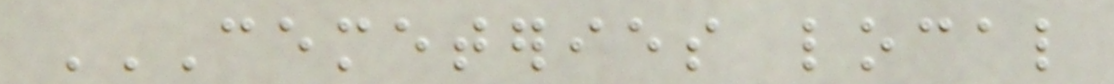CEMETERIES LOCAL
